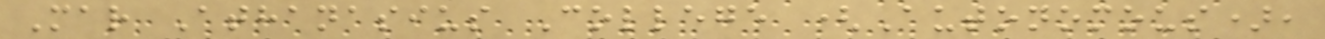Mar Athanasius College (Autonomous),
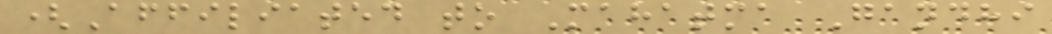(Affiliated to Mahatma Gandhi
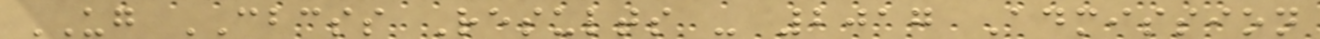UG CBCSS Results - 2017 Admission
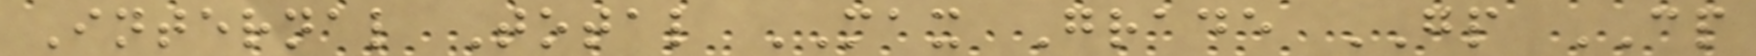Internal Total MAX Grade GP CP
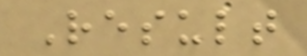Result
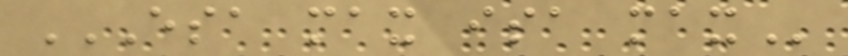ESA MAX ISA MAX
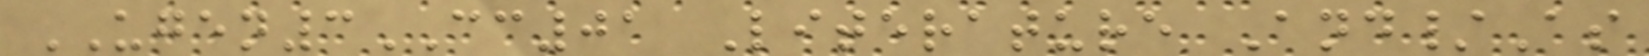UGEN3CC01 Literature And/As
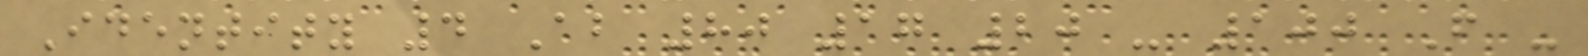Identity 4 Ab 80 17 20 - 100 F -
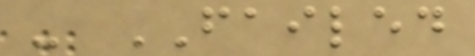- FAILED
